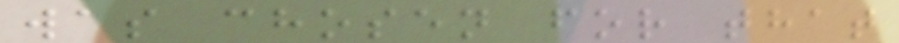was chosen for that
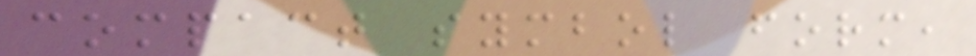compact symbol form,
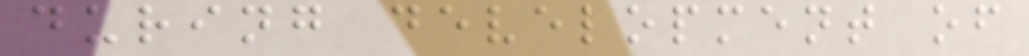during development of
